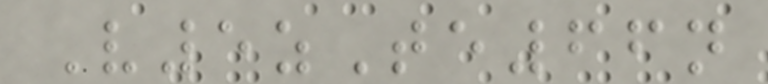V5zTe66n
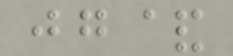jg&
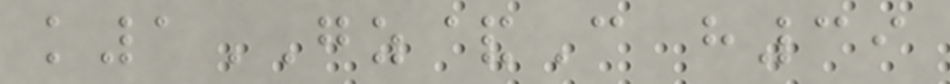k1GZ&C h39
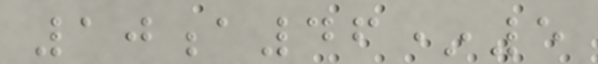10a46*5
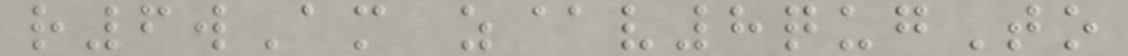r6wAm z@v8qugTo
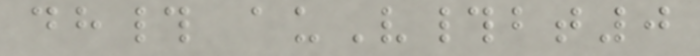dh# auV#bt0
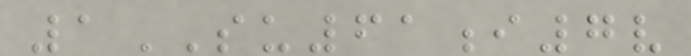1SU61i7v
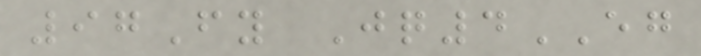97Fy Jq4EG
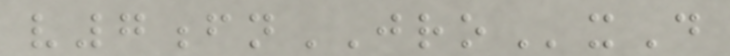v7fnJROxD
